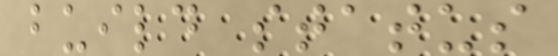build status
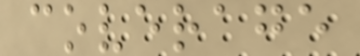coverage
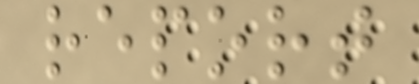report
